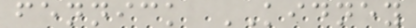fennick KIDNEY
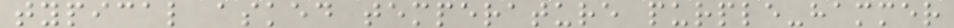typical asked temperature purple-hammer
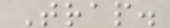Trap.
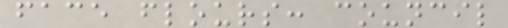face flours: council
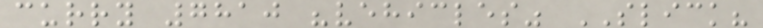curry 7810 "vehicles" SLICK?
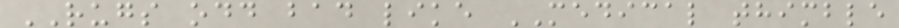RUGS odd bad like MEDICAL thimble
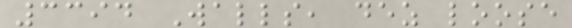3394 Walls, dez loose
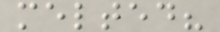melted?
